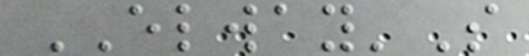ELWAY'S
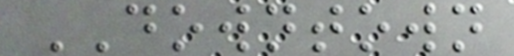DOWNTOWN
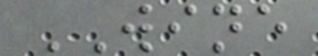WINE
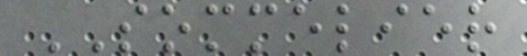SOMMELIER
